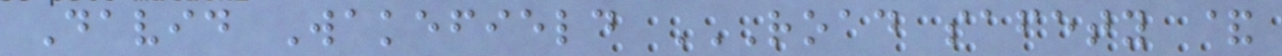David Wakefield ROAD SAFETY &
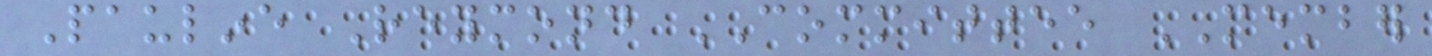Pauline Reymond COMMITTEE MEMBER
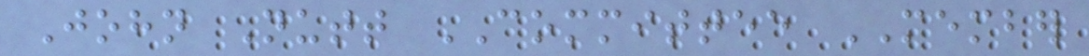John Nutt COMMITTEE MEMBER
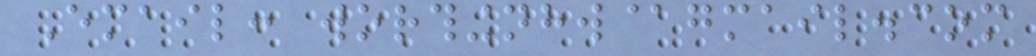Email: worthingnhw@gmail.com
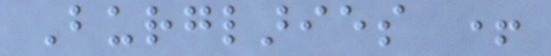Burglaries +
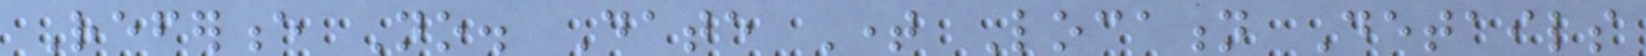Reference No. Date Time Location Details
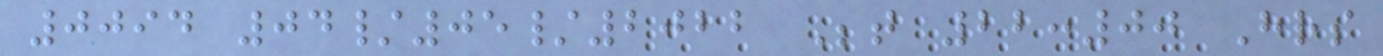0094 04/05/2022 Between 22:00 Hrs
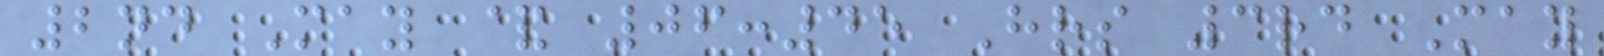2nd May & 06:45 Hrs 3rd May
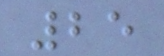25
